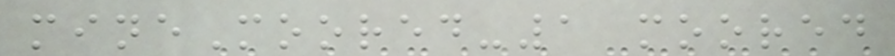mineMoored-1 moored
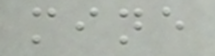mine
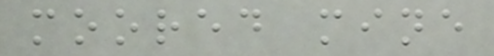moored mine
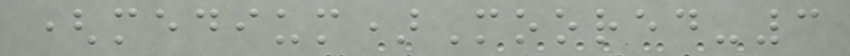(medium)Moored-3
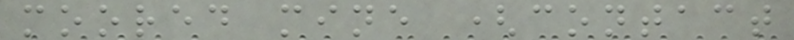moored mine (contact
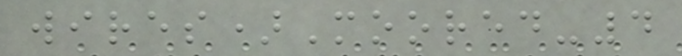wires)Moored-4
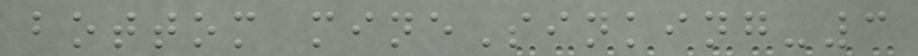bottom mineSinking-3
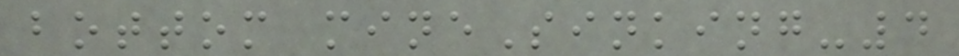bottom mineSinking-4
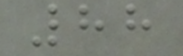88
